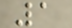1
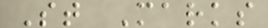St Marks
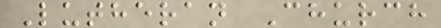Lutheran Church
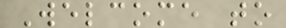Welcome to
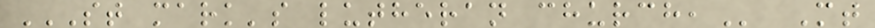ST MARK'S LUTHERAN CHURCH, Mt
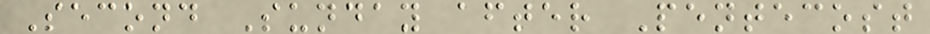Second Sunday after Pentecost
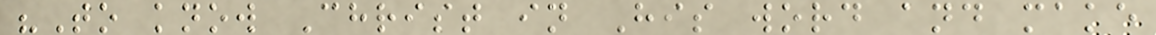"To know Christ in His word and make
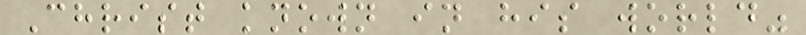Christ known in his world"
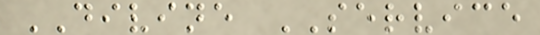DIVINE SERVICE
